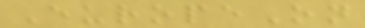EuropeOn
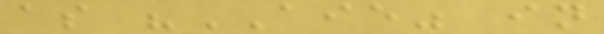as "AIE" in
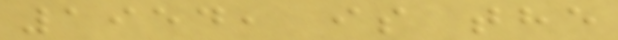1954, is the
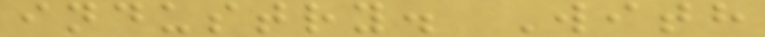industry. With
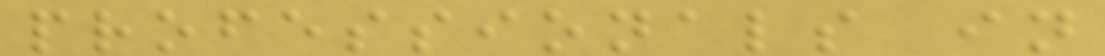professionals in
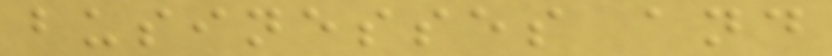businesses and
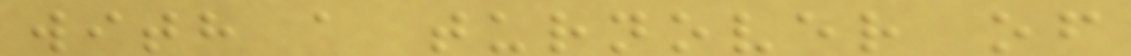with a turnover of
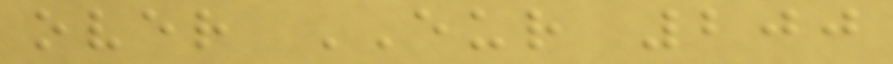over EUR 200
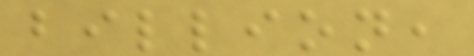billion,
